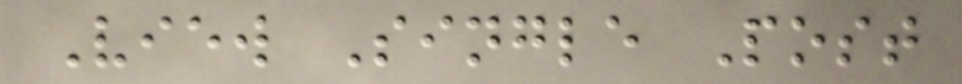View Single Post
